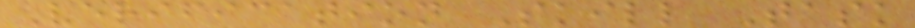Verification Skill Task
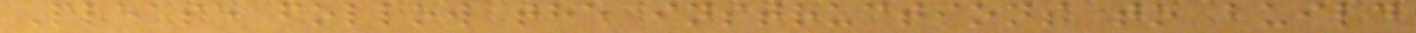Please follow the instructions to build
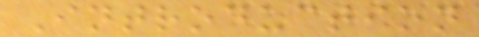Introduction
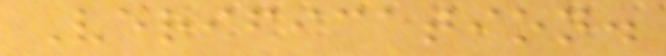Verification.
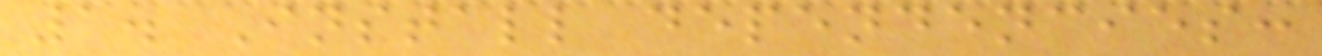1. Install dependencies:
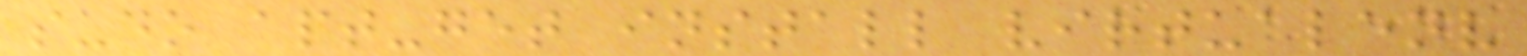sudo apt-get install virtualenv
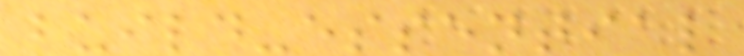build-essential
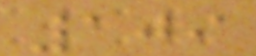109
